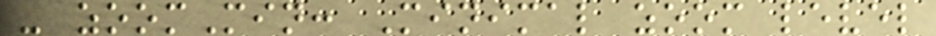- zoomMin: Minimal zoom level
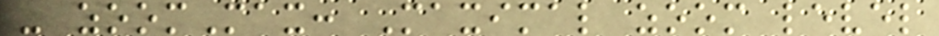- zoomMax: Maximal zoom level
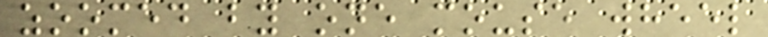zoomed by one mouse wheel
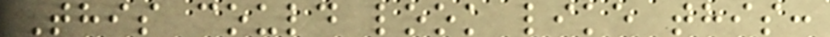This could look like this:
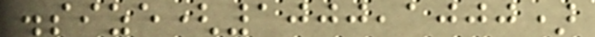.size(1000,1000)
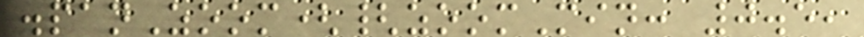.panZoom({zoomMin: 0.5,
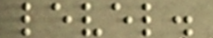level.
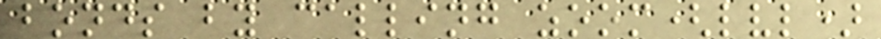bonds by calling zoom(lvl)
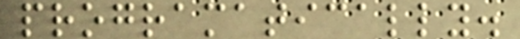programatically.
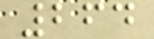264
